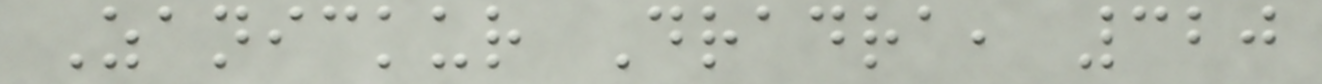Zanickur Dradra, 320
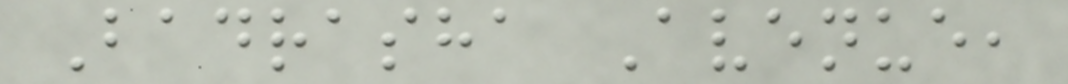Badrasha Avenue,
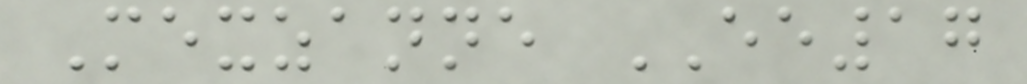Mexzanne EE17
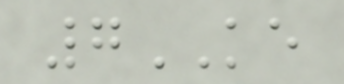7KE
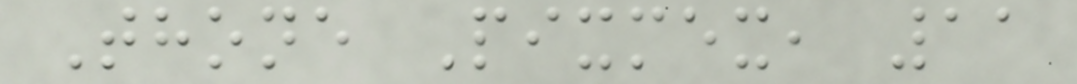Thone Pixmex, 11
